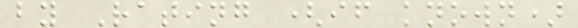by Rating (if known)
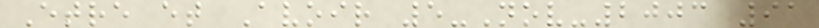Etre et Avoir 5-Nov-2003 91
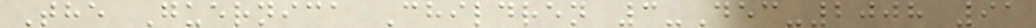The Guernica Children 3-Dec-2008 91
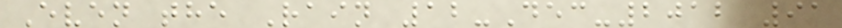Even the Rain 12-Dec-2012 91
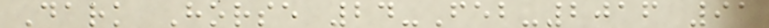Dark Horse 24-Feb-2016 91
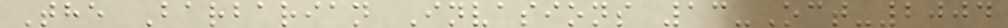The Barbarian Invasions 13-Oct-2004
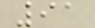91
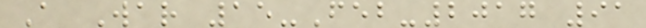A War 15-Feb-2017 91
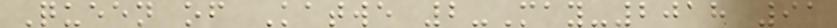Queen of Katwe 2-May-2018 91
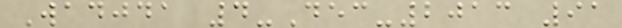Wadjda 4-Dec-2013 91
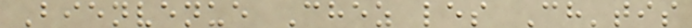Bienvenue Chez les Ch'tis
